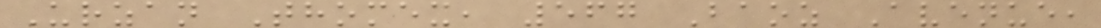Urzan Thomex, 567 Baoz Avenue,
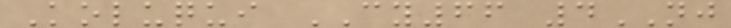Koluqui CY66 4NJ
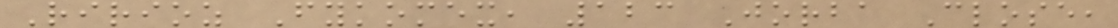Ririoz Fykomex, 123 Jorba Close,
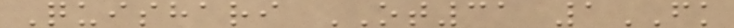Quishari OT31 1FK
